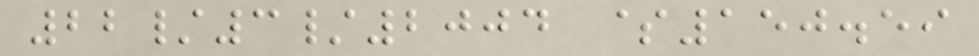22/3/2004 $150.59
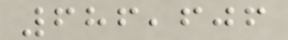686,606
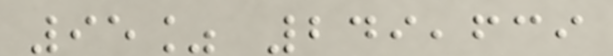95% 249,639
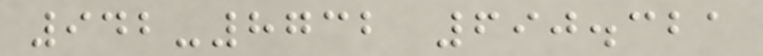942-8732 690.321
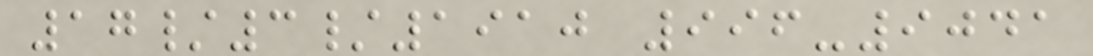17/3/1910 996-9041
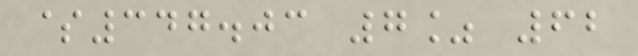$347.03 7% 62
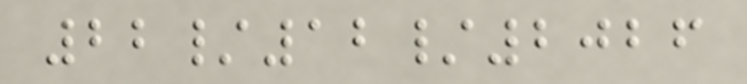22/12/2026
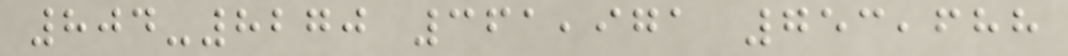804-8270 361,971 753,688
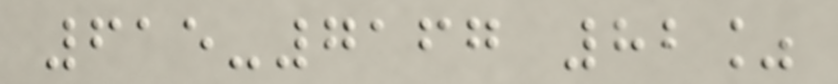615-7167 82%
